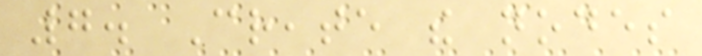7. Create the nodes
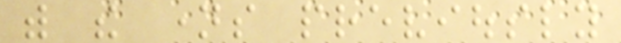with the names previously
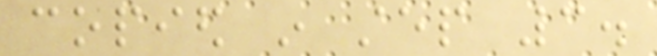copied in step 3.
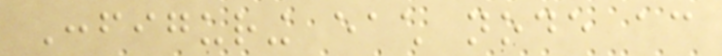Configuring each node according
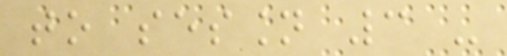to session 3 -
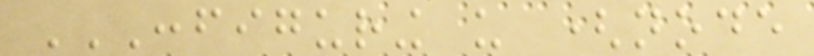CONFIGURING US (NODE
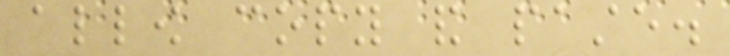allow copy and paste.
